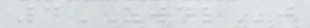4ZWDLj
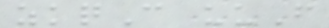zkqC uuF
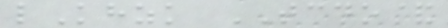lKhzk TCDO&
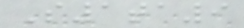S1ta9
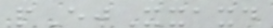pEjXxaxd
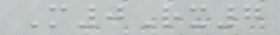M0Rx7
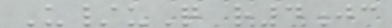U/uQ r4jc
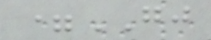=GJ
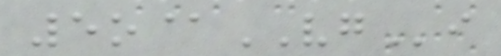5o@VGi
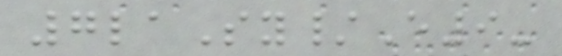7laSy/E9-
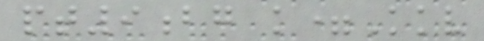pt9bg k=Kkv
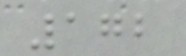172
